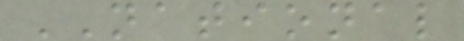NATIONAL
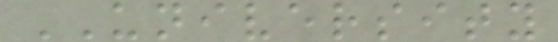UNIVERSITY
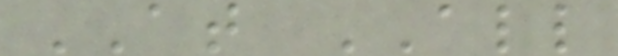AT ALL
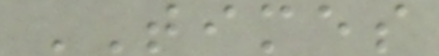TIMES
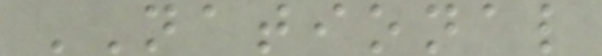NATIONAL
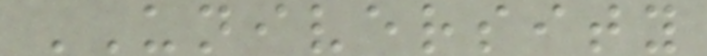UNIVERSITY
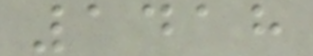1418
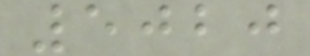5020
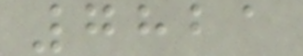7821
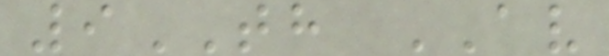9TH AV
